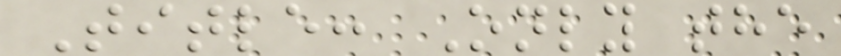Title: Only the
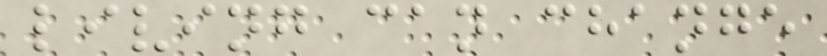living can change
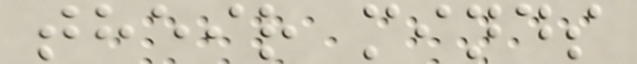their minds
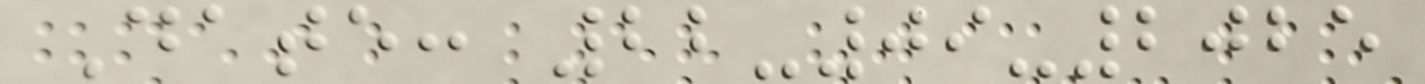Date: 22-09-2025
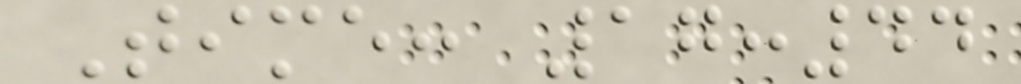Time: 17:44
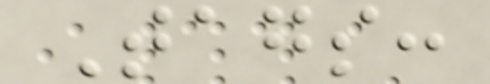Tags:
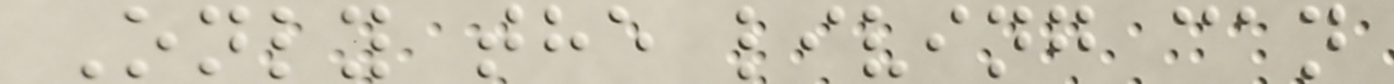Only the living can
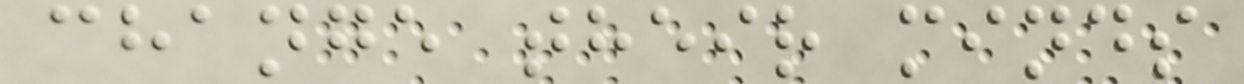change their minds
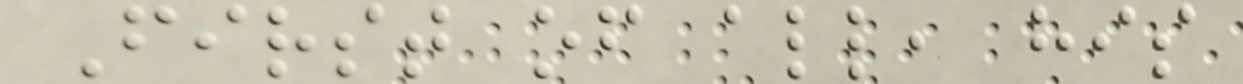First of all, his
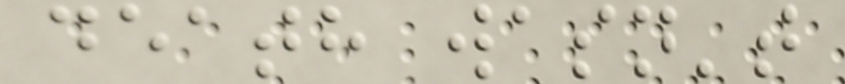death wasn't
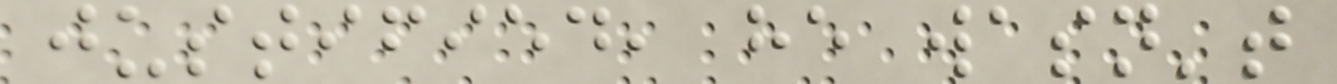justified, he wasn't
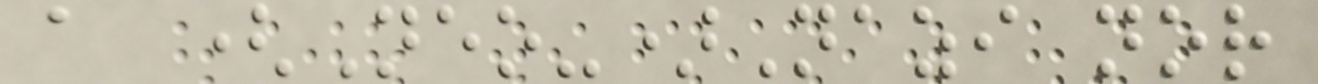a (Neo-)Nazi nor
